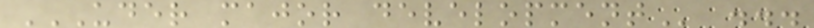UDER MAJOR DEVELOPMENT ...
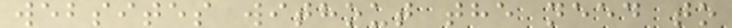websites without the need to
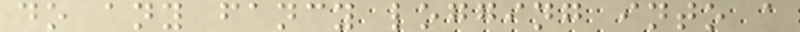do any fancy logging into a
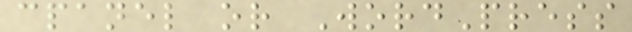cpanel or WordPress
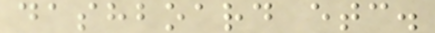dashboard etc.
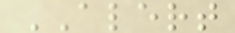ALERT
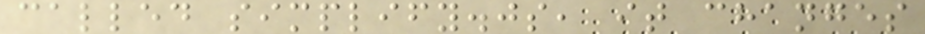called simplify.js, it changes
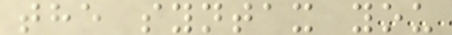the syntax you
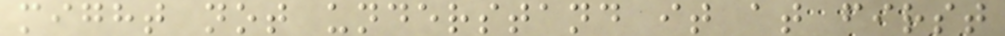might not understand it at first
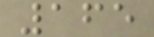165
